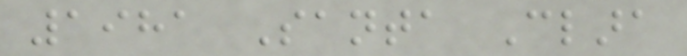1981 Santa Clara
